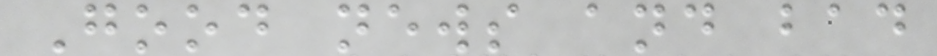Good news and bad
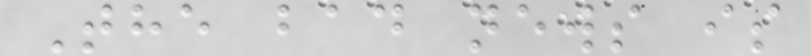The bad news is
